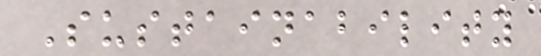Sustainability
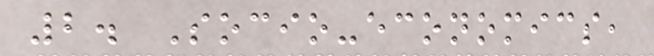2. Socio-economics,
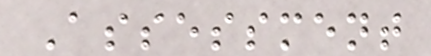Assessment
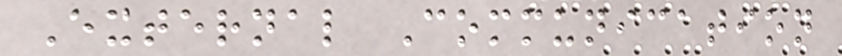External Communication
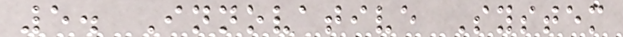5. Innovative System
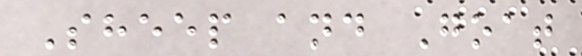Sheep and Goat
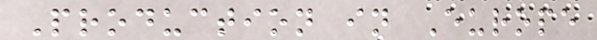Production in Europe
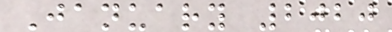January 2020
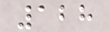128
